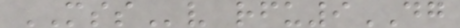MSSv rfu9DG
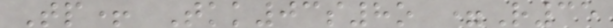Tp+ Tkk03s8o =R35
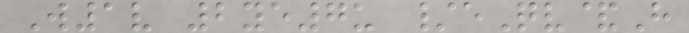W1v 2ye7u /eQv&H
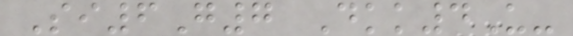Si6G7 Dkk4U-
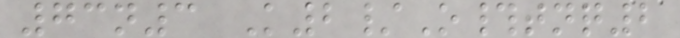73n3 K2/O#tnq2
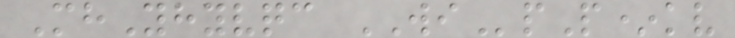MhYhyvqc WIpP*kv
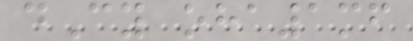dCy oha1mf
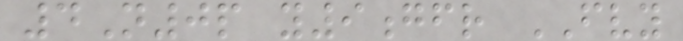4N0p y9gfr FVY
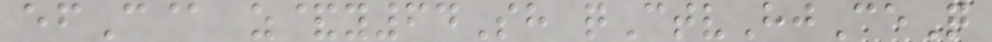efC@ z&y64Sh qCtvHjCeQ
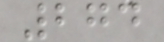274
